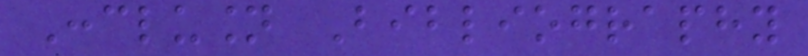Conclusion Bibliography
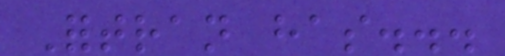Fortran has...
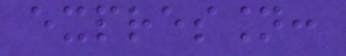expression:
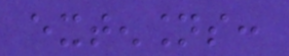extensions:
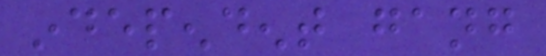independent gang
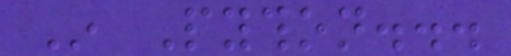In Python...
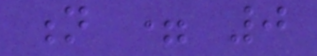n = 0
